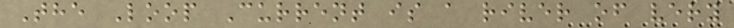The Loop Current is a river of very
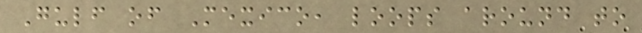Gulf of Mexico, loops around to
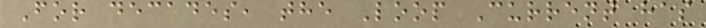For decades, the Loop Current has
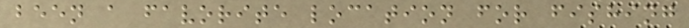been a favorite location for fishing
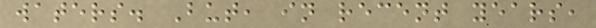waters. But, in recent years,
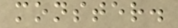monster.
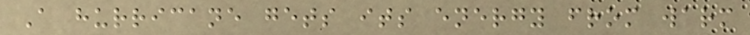A hurricane gets its energy from warm
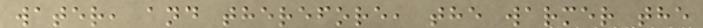water, and therefore, the warmer the
